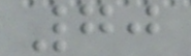70
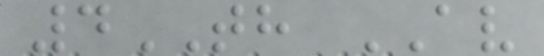4TH AV
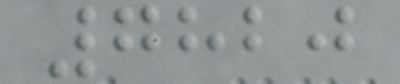7820
